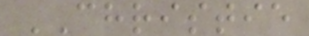CHRISTIE
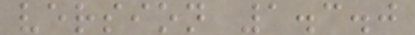version 1.3.0
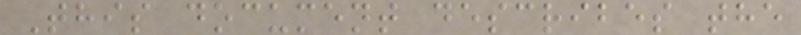This document describes the
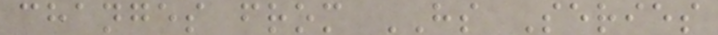changes from HS Series
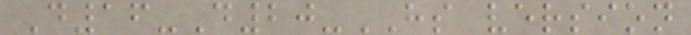D16-D20-HS version
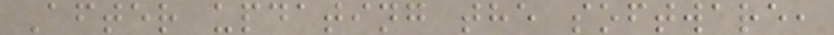After updating the software,
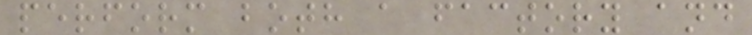perform both a factory and
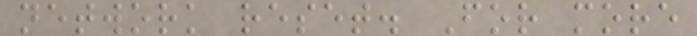network reset. For more
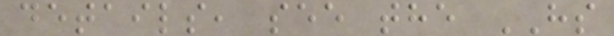details, see the HS
